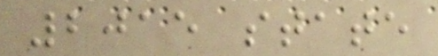2015 state
